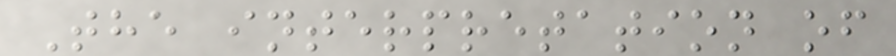The interpretation of
